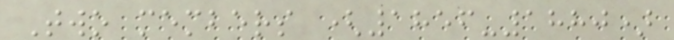Two members (1856-1880)
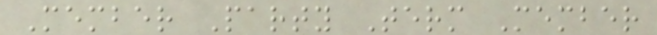Member Party Term Member
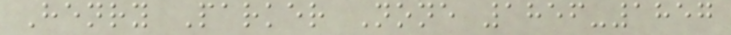Henry Parker None 1856-1857
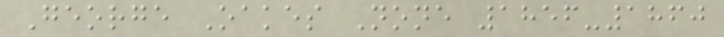George Oakes None 1856-1860
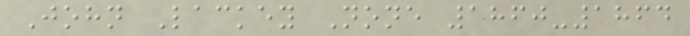John Lackey None 1860-1864
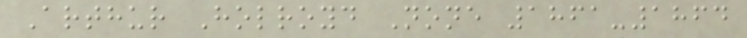Arthur Holroyd None 1861-1864
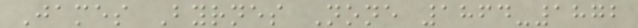James Byrnes None 1864-1872
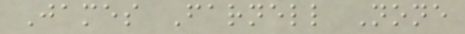James Farnell None
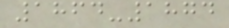1864-1874
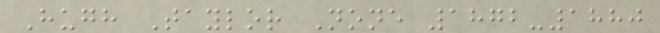Hugh Taylor None 1872-1880
